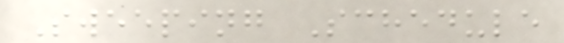Sweeping Schedule
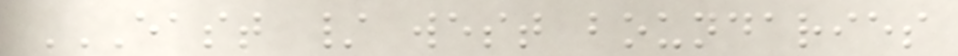EAST / WEST BOUNDARIES
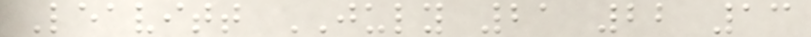Leavitt JULY 21 22 13
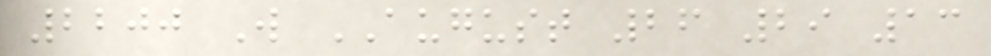2200 W AUGUST 26 29 13
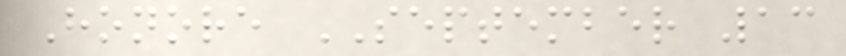Honore SEPTEMBER 13
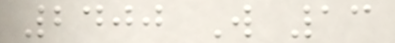2400 W 13
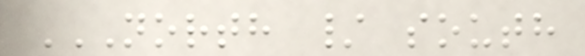NORTH / SOUTH
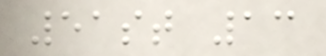51st 13
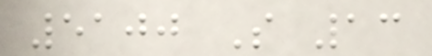5100 S 13
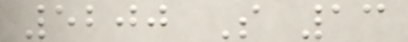5200 S 13
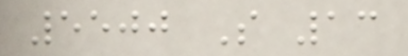5500 S 13
